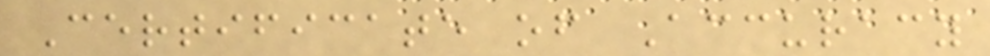Certificate of Accuracy
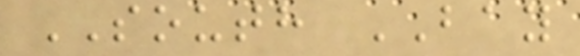SOUTH BAY
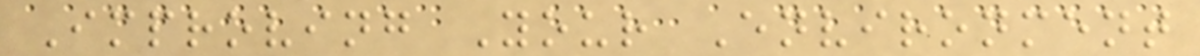Improving Your Environment
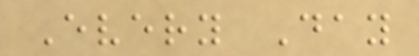Every Day
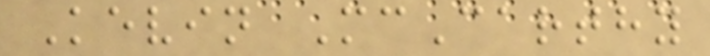Kevin McCarthy
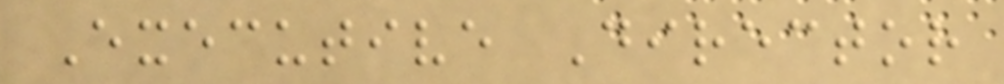Executive Director
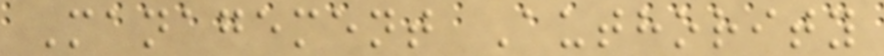Management Authority
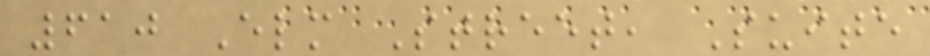610 Elm Street, Suite
